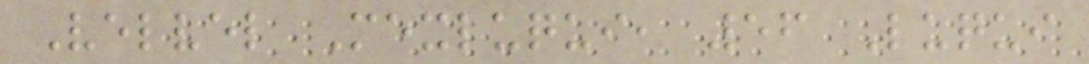Velvel Mexluqui, 56 Luqui
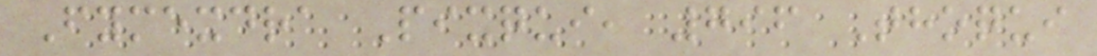Fymexdra Pixqui, 796 Thoqui
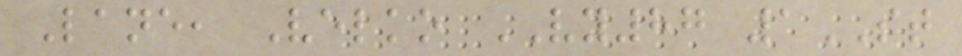Lane, Velko VY87 1ST
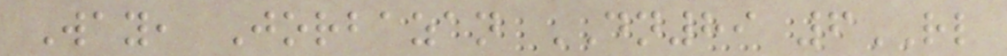Way, Jorbazan DN89 6RL
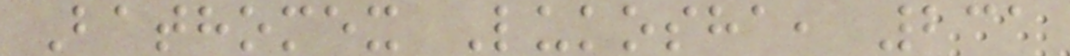Bathomex Lukosha, 231
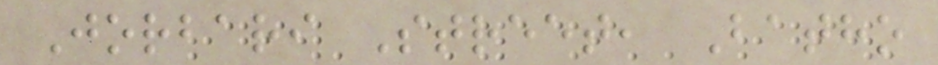Jorbari Street, Batho
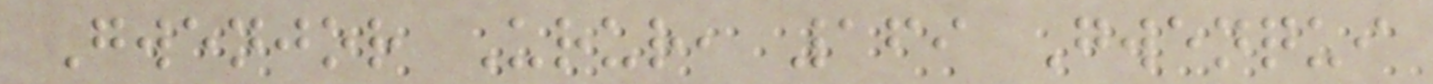Gwenjor Urur, 169 Gwenqui
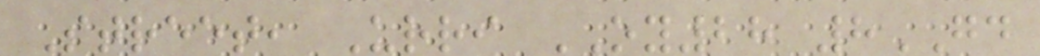Street, Urri OY28 8GD
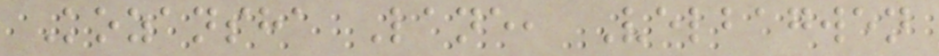Kozansha Lane, Velbagwen
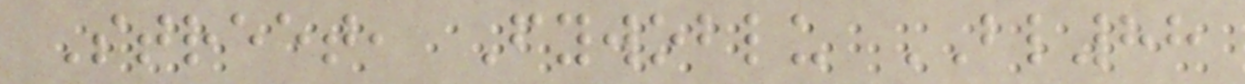Street, Fywoblu BL88
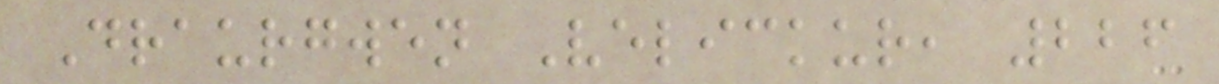Draurgwen Velickur, 226
